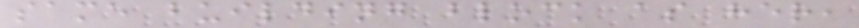same building block as her,
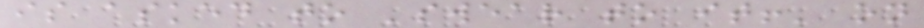is asked to 'swear to it!' on
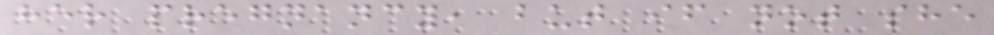her pregnancy, but if not she
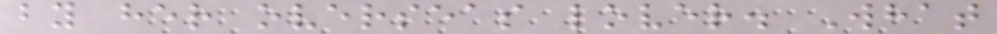by her overseas lover. What
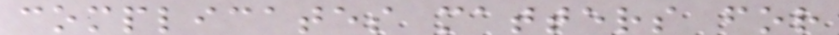complicates matters for
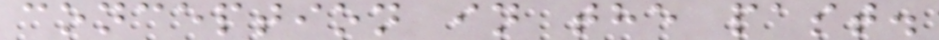conception in the past.
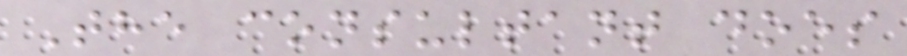The consultant does
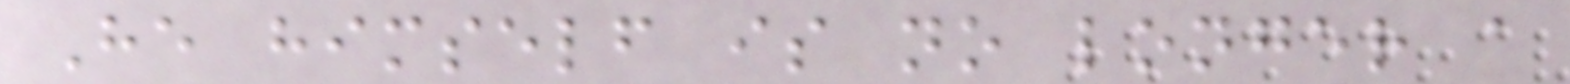He himself is no longer a
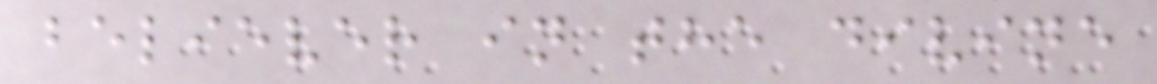believer in the divine
